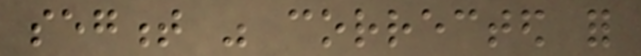segment was corrected for
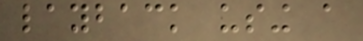layback using a
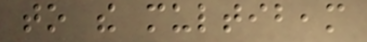to the multibeam
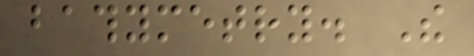bathymetry. The
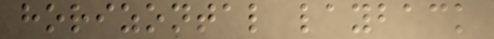horizontal layback
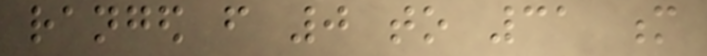ranged from 0 to 31 m
